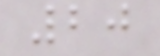20
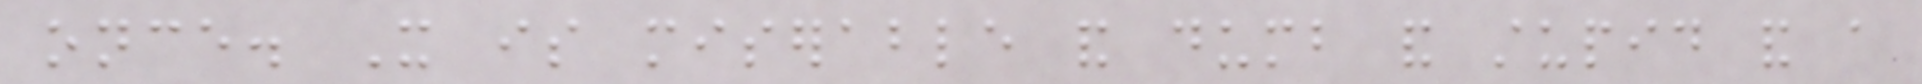once. It is miserable and dumb and stupid and a
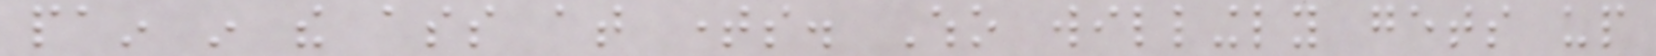pain in the ass at times. Who willingly gets up
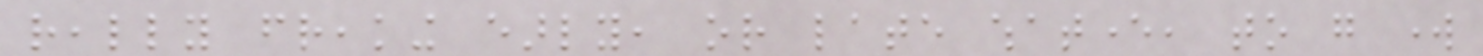really freaking early, or late whatever, to go work
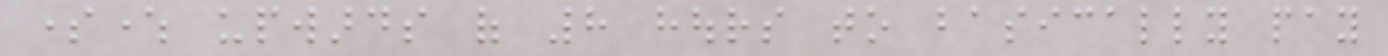somewhere upwards of 8 hours to basically pay
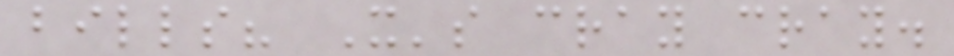bills? It's cray cray.
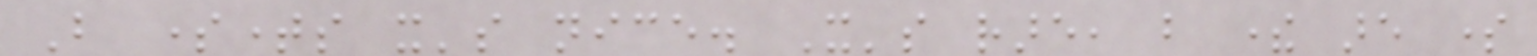But sometimes it's nice. It's rare, but there are some
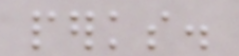perks.
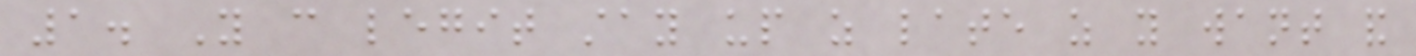1. You can legit stay up as late as you want and
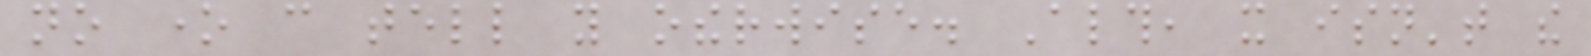no one can tell you otherwise. Although, it isn't the
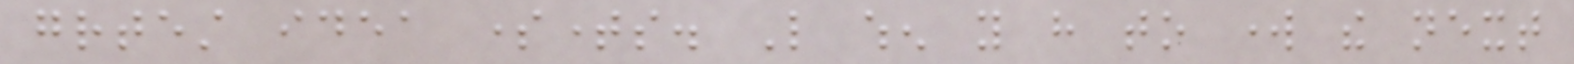greatest idea sometimes. Like when you have to work the next
